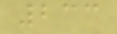233
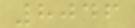8046
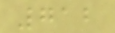712
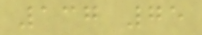137 75
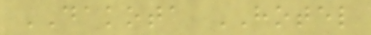DAKOTA HOTEL
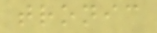tronic
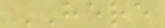HERE
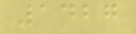1427
